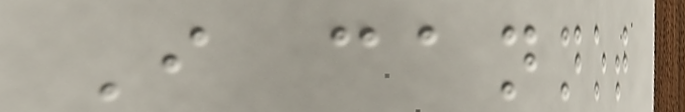I cannot
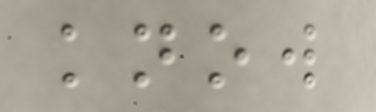know
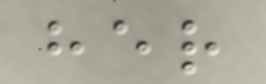her
